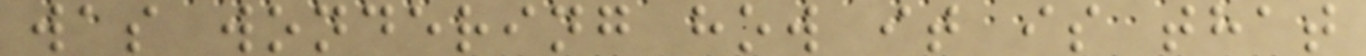was wondering how it is that
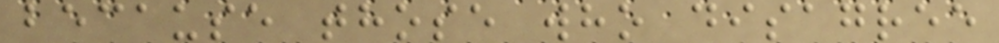because those who disagree
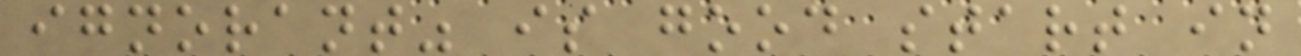ignorant" is good start in
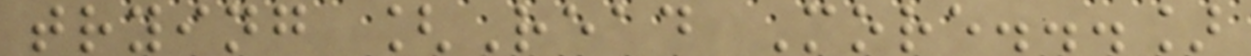trying [Read More...]
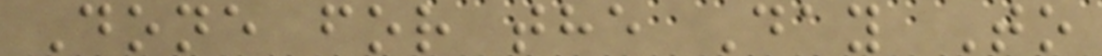Done for the Day To
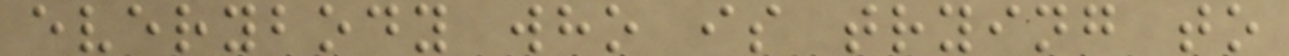everybody who is trying to
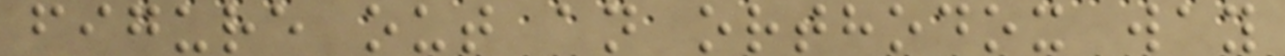figure out an orthodox way
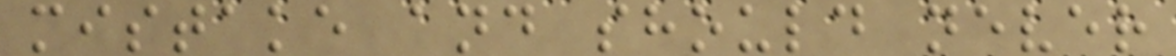mistake and should never
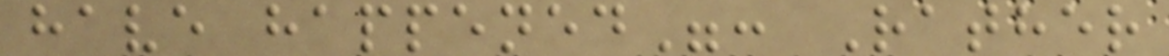have happened": Rather
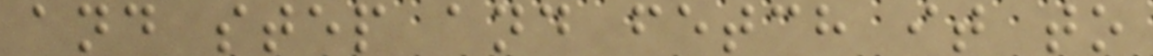and step and fetch it to
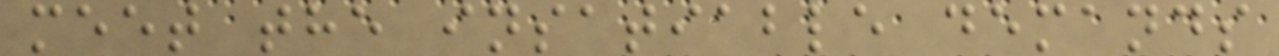meet the insatiable demands
